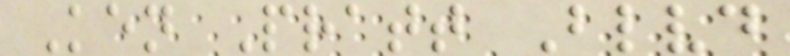Ken Pratt Blvd
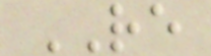RE
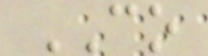CO
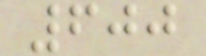600
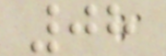08
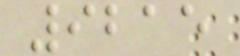9215
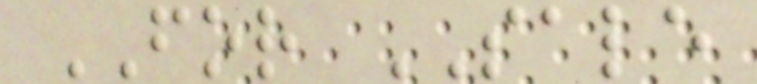FOR SALE
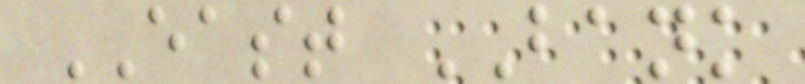EAST BANK
